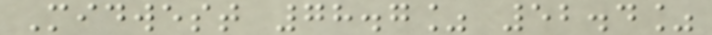Midwest 78.7% 52.4%
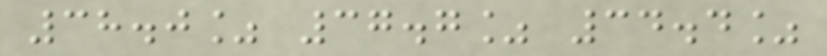38.0% 37.7% 34.4%
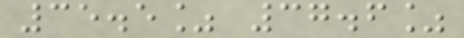35.5% 37.6%
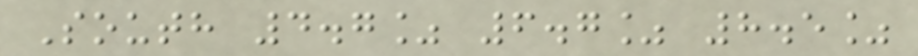South 4.7% 6.7% 8.5%
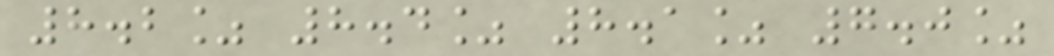8.2% 8.4% 8.1% 7.0%
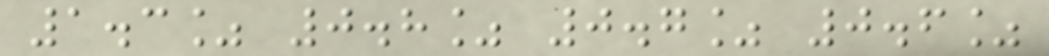1.3% 0.8% 0.7% 0.6%
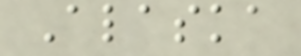Alaska
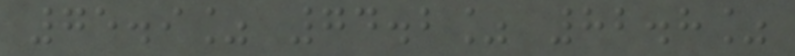75.9% 74.2% 82.8%
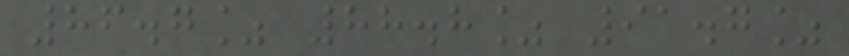86.7% 88.8% 91.7%
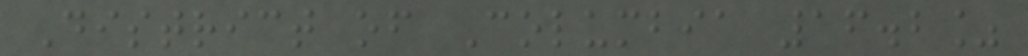District of Columbia 16.2%
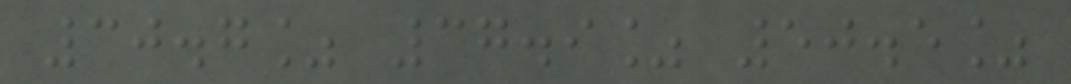30.7% 37.9% 50.5%
